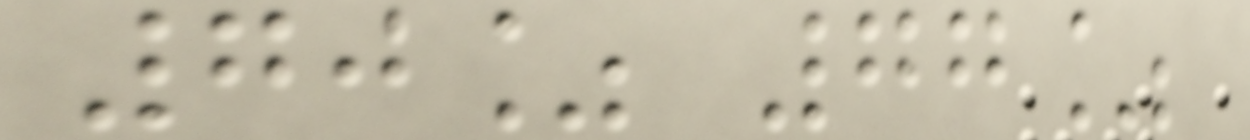70% 77%
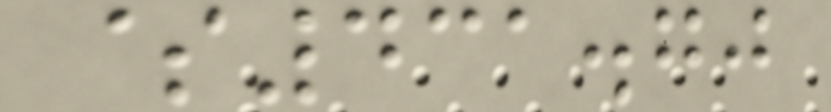$431.70
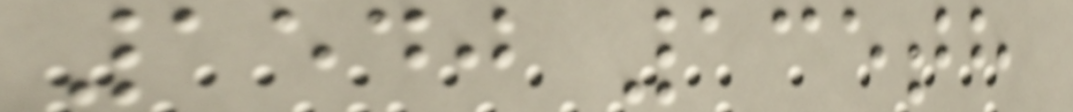1540 135th
